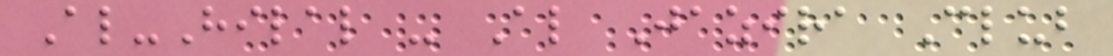Al-Hilal - Al Jazira Club
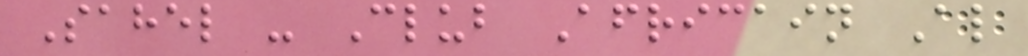Sahel - Club Africain Al
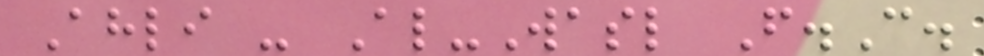Ahli - Al-Wasl F.C.
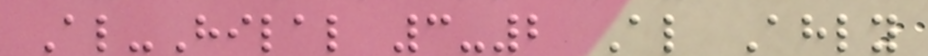Al-Hilal 3-2 Al Ahly
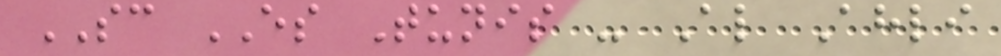SC ES Tunis - Al Ahli
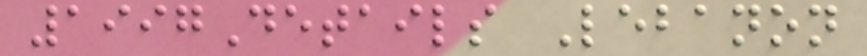1997Details Lebanon
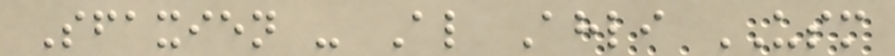Sfaxien - Al Ahli USM
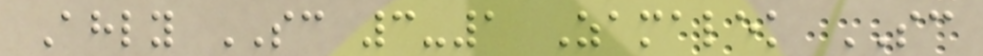Ahly SC 3-1 Zamalek SC
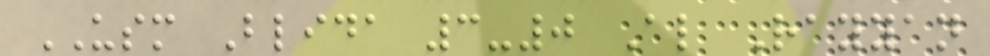USM Blida 3-0 Al Rayyan
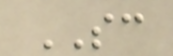SC
